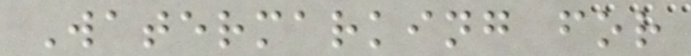Watermarking for
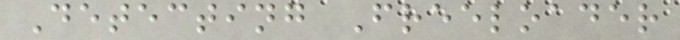Detecting Freeloader
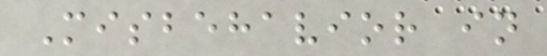Misbehavior in
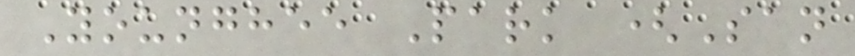Younghee Park (San
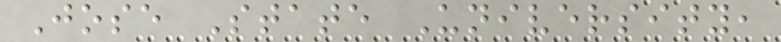Jose State University,
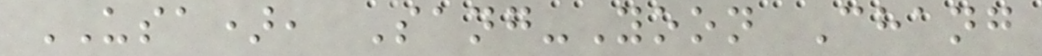USA), Sang-Yoon Chang
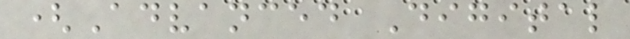(Advanced Digital
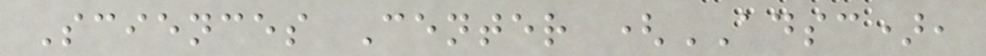Sciences Center (ADSC),
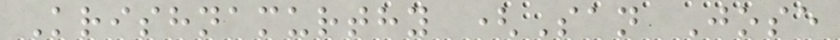Krishnamurthy (San Jose
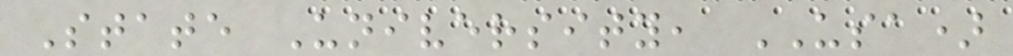State University, USA)
